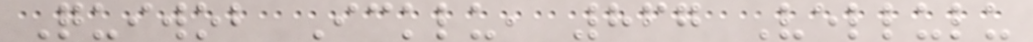Quiwob Icklu, 867 Vellulu
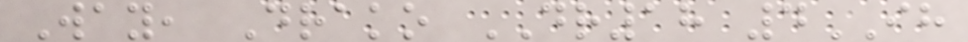Way, Drako DR18 4IH
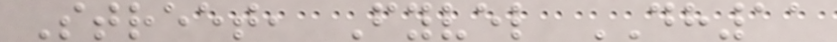Street, Fyvel DH11
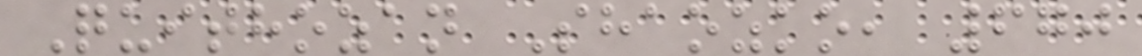Quithozan Shaozko, 670
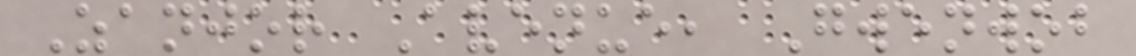Zanjor Avenue, Gwenwob
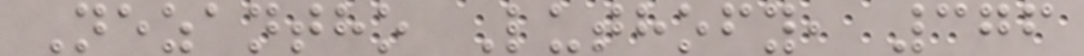Nezantho Luthofy, 376
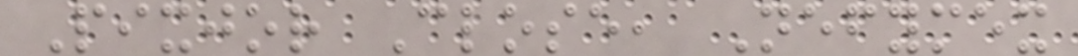Pixjor Close, Nefymex
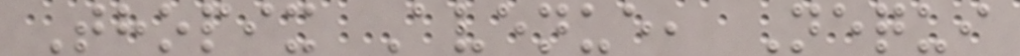Thopix Avenue, Nequi
